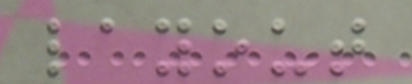layout
